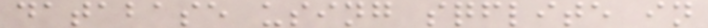database using sqflite in
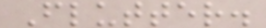Flutter.
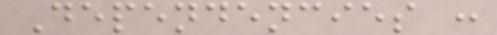Dependencies :
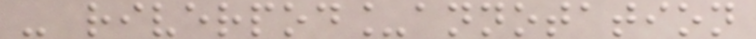- riverpod_annotation
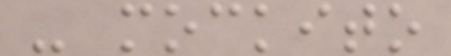- mockito
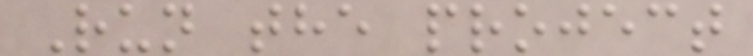Run the project
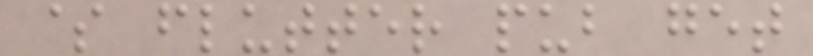$ flutter pub get
